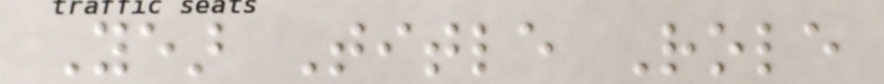Year Title Role
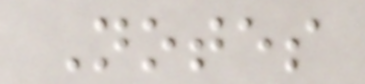Notes
